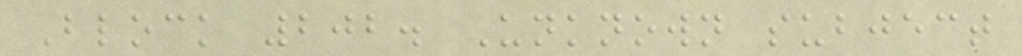Block 202. Unknown subject
